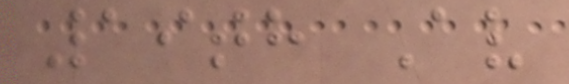19th Av
